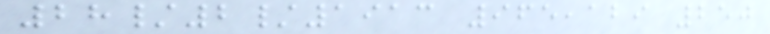28/2/1913 965,129 250
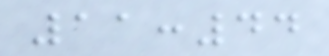11:44
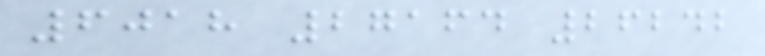6018 27164 26242
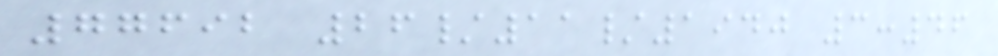77692 26/11/1940 3:46
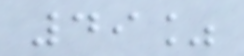49%
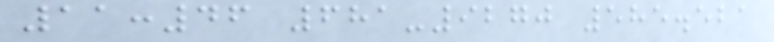11:46 681-9270 585.521
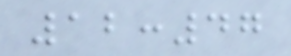12:47
